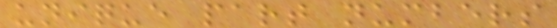unique part numbers
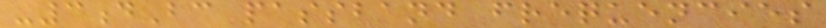-3dBc passband frequencies
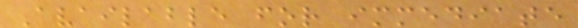Available for immediate
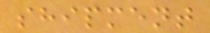shipment
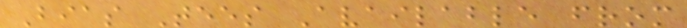Bias Tees Available from
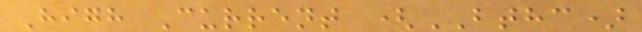High Current (BTHC)
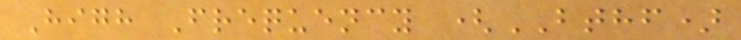High Frequency (BTHF)
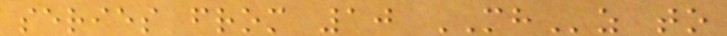series from 10 MHz to
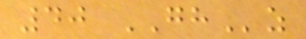40 GHz
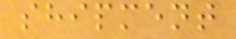shipment
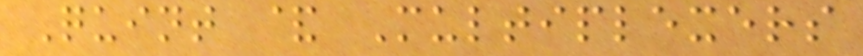Quint & Multiplexers
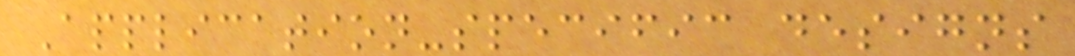Application-specific designs
